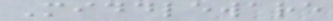Middleware
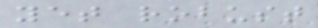yet robust
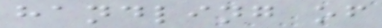handling of
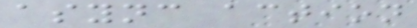async action
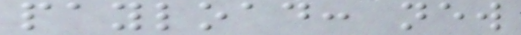payload: new
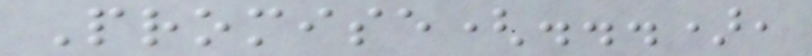Promise(...),
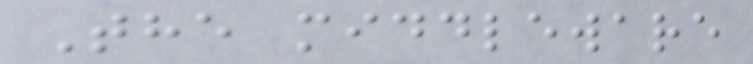The middleware
